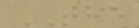THE
